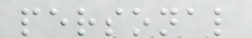personal
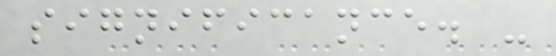significance. -
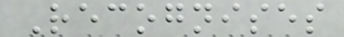Recognises
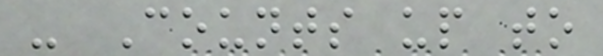- Counts up to
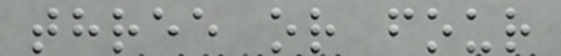three or four
